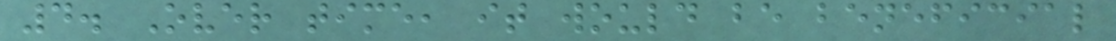4. Over time, it would be beneficial
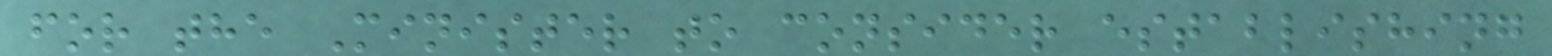for the Minister to consider establishing
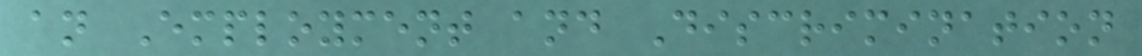an Employment and Discrimination
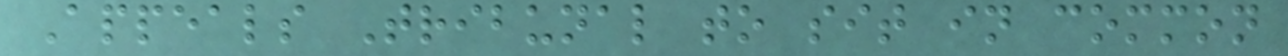Appeals Tribunal to sit in common
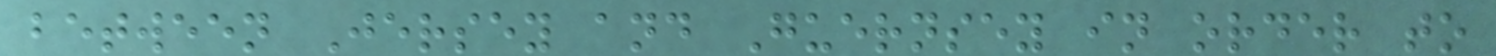between Jersey and Guernsey in order to
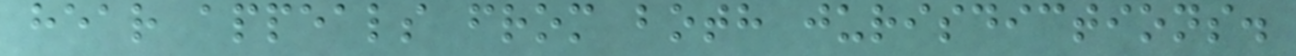hear appeals from both jurisdictions.
